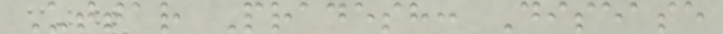Uttar Pradesh: Disease
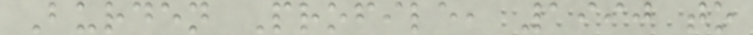Burden Profile, 1990 to
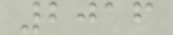2016
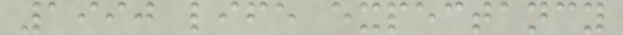1990 life expectancy
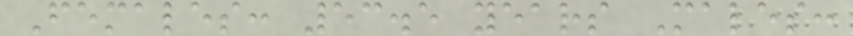Females: 53.5 years Males:
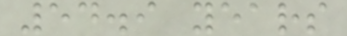54.9 years
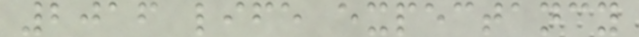2016 life expectancy
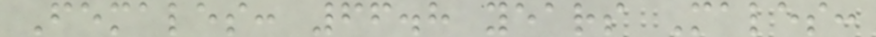Females: 66.8 years Males:
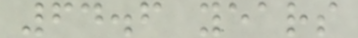64.6 years
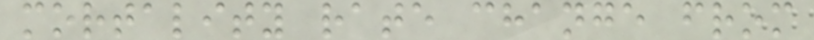mortality rate change from
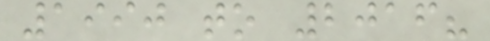1990 to 2016?
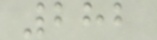282
